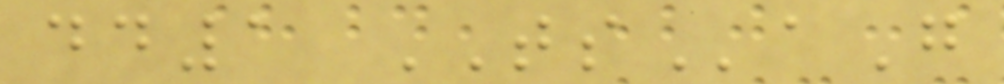dd1 TSaG
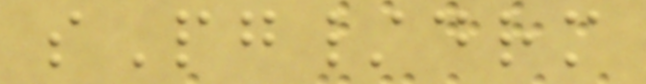sPg/drm
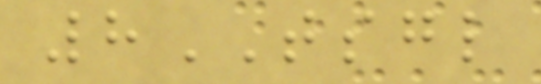8TSGL
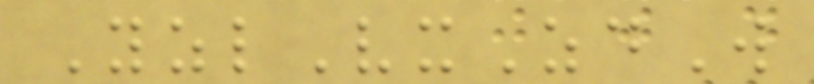YzlVxZdW
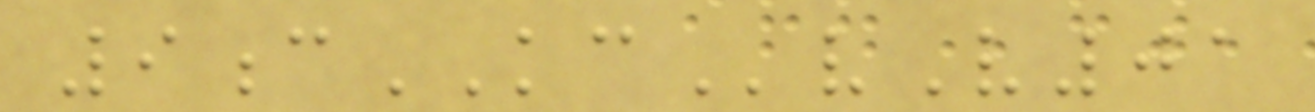9cKCvV01
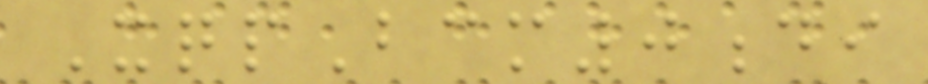XqpBcm0di
